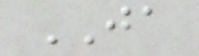JA
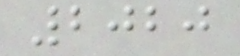2020
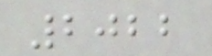2022
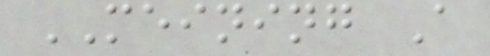MEINING A
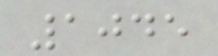1045
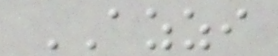AZZI
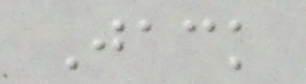Jack
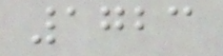1723
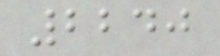2240
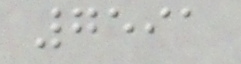7591
